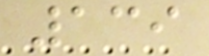139
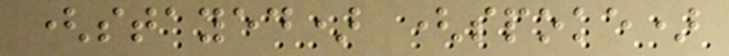(stayed) (spoke)
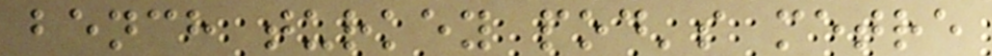bench turkey pod's metre
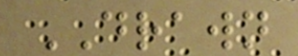DRAWN
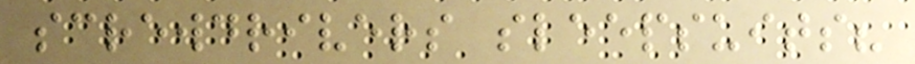screwdrivers sleepsuits?
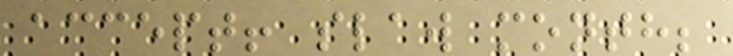accept! slaw month;
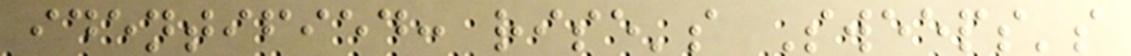identified: rise's Sweeps's
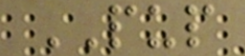PUP
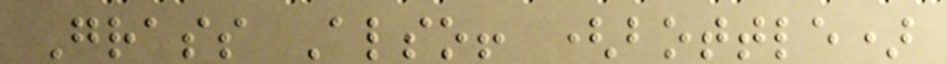Grass Also! (bottle)
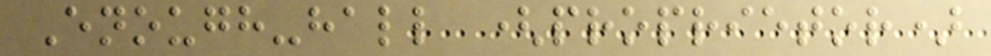Enough-hall (proprietor)
